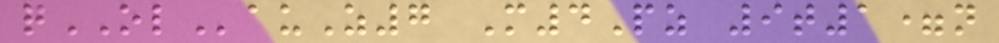qOLauZ7 M4Pz 9t1=n
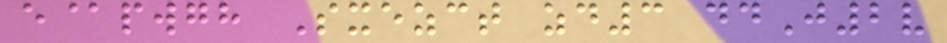e@pwgh Sxezct zd3 ddJ2v
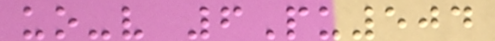uo-v 6Pu504
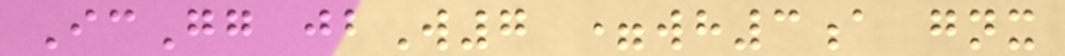IcGg jbW7 =wh3a gnx
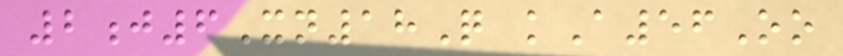2j6Xn18Q kA56Oo
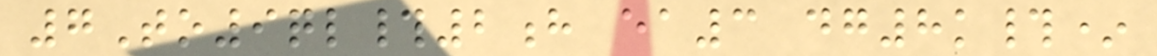7To9ql#2h ea3 dg8k#*
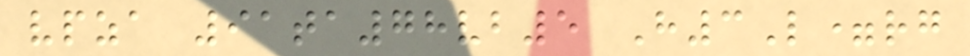vpza 91ta78vb5 H3L=rg
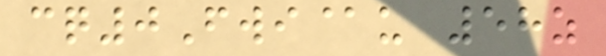cq0Fwi@u 58z
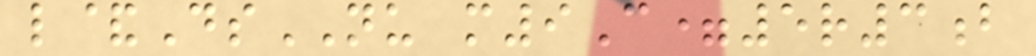l&DsNU m9C=5r3b
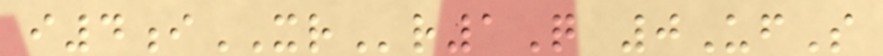i4iXRr1Q 0UfS
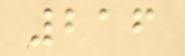216
